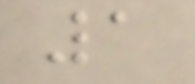1
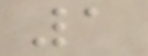1
